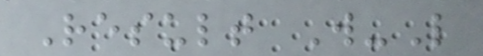Result W-L
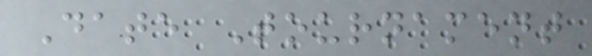Date Tournament
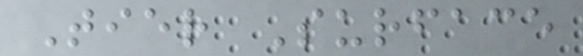Tier Surface
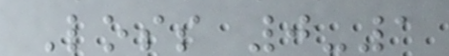Loss 0-1
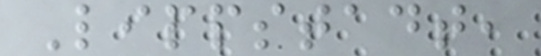Lippstadt,
